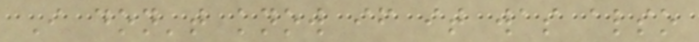I don't know if it was also
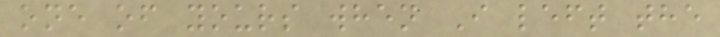one of yours when I left the
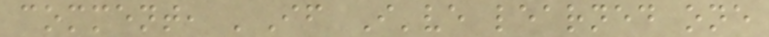comment, 'If I've learned one
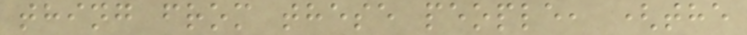thing from these people, (the
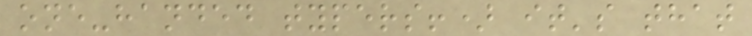one-handed typers!) it's that
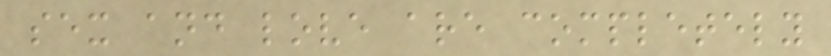sex and love are completely
